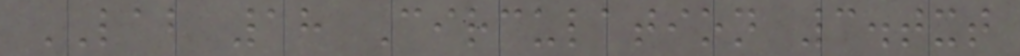LAB 18 Circulation 3.txt
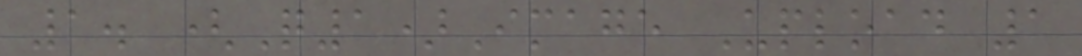1. (Q1)Image Upload 1
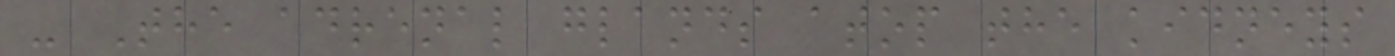- The adrenal glands atop the kidneys
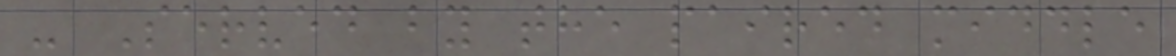- Served by the paired middle
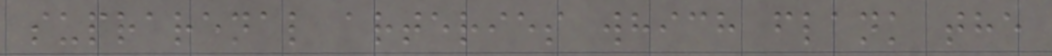suprarenal arteries which flank the
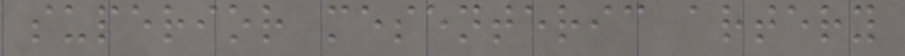superior mesenteric artery
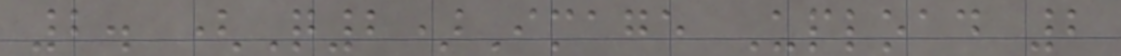2. (Q2)Image Upload 2
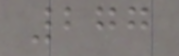277
